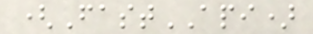(FastAPI)
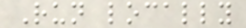Run locally
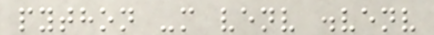python -m venv .venv
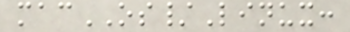macOS/Linux:
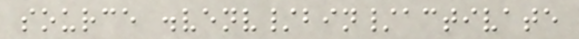source .venv/bin/activate
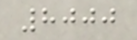8000
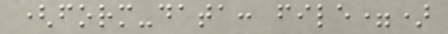(form-data: file=)
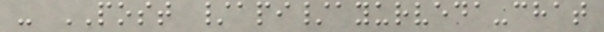- POST /api/ayurveda-chat
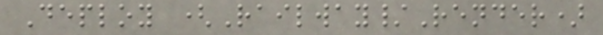Deploy (Railway/Render)
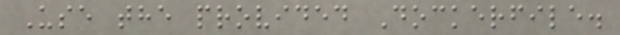Use the provided Dockerfile.
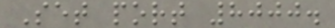Set port 8000.
